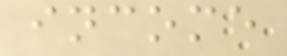income
